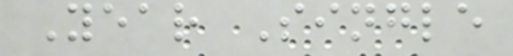Year Single
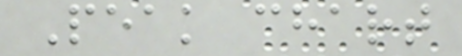Peak chart
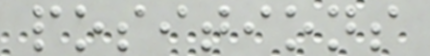positions
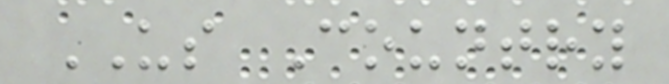US Country
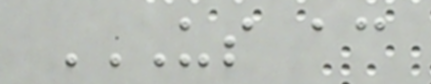US AC
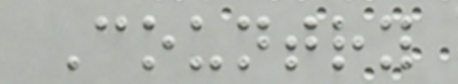Country
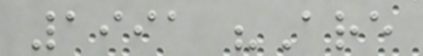1991 "Are
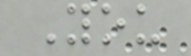You
